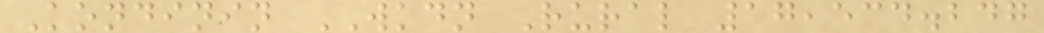Kondinin WKDN Rural 17,534.247
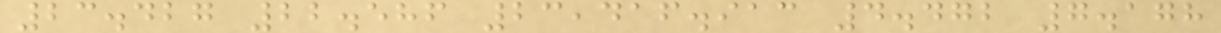23.427 22.586 23,416.913 4.472 7.178
